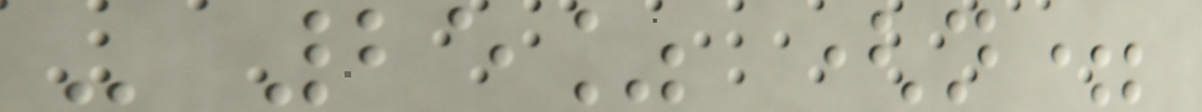- 25% (n=
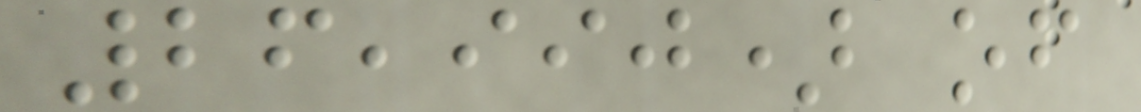26,990) of
